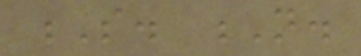S. N.
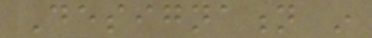Designation in
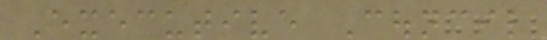Executive Council
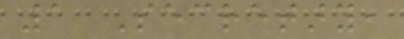1 Secretary,
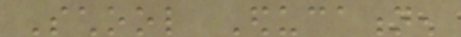School Education,
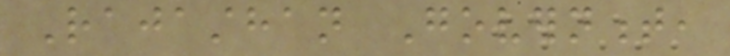Rajasthan Government,
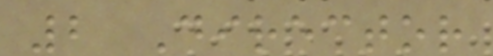2 Director
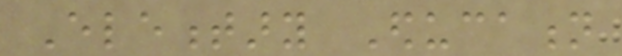Elementary Education
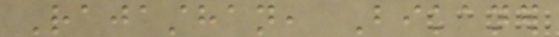Rajasthan, Bikaner
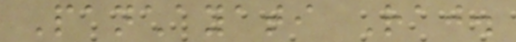Panchayati Raj.
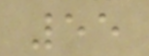55
